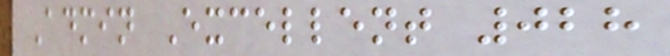Admin Excellent 028
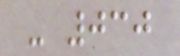- 030
